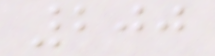200
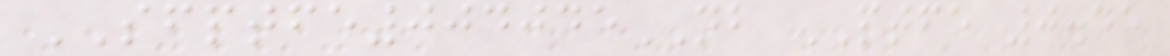SFPTFE004045NB PTFE 0.45
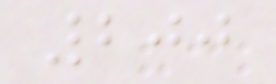200
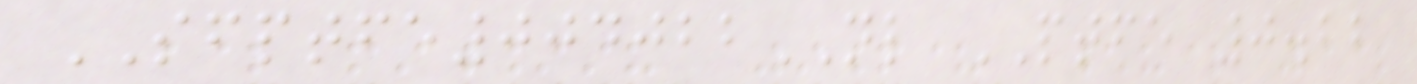SFPTFE004022NL PTFE 0.22
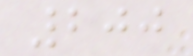200
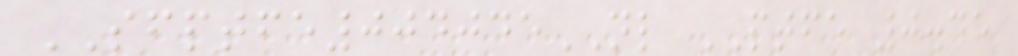SFPTFE004045NL PTFE 0.45
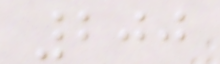200
